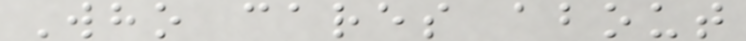Who cares about
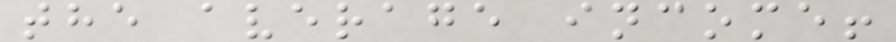the average income!
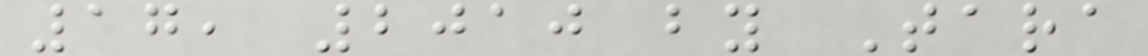17, 2010 by Tara
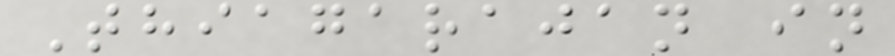Thiagarajan in
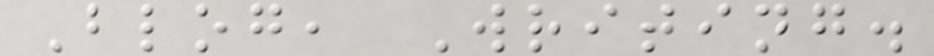Blog, Writing.
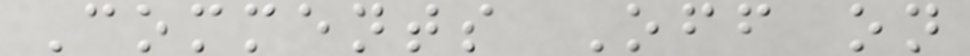Comments Off on
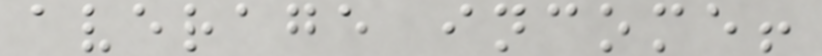average income!
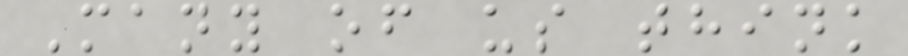Many of us think
